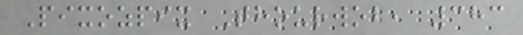Pixozpix Thourwob, 383
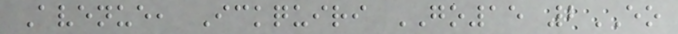Avenue, Ickquiri GO15 2EO
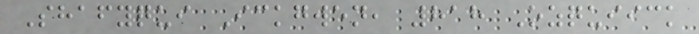Shafyqui Ickgwen, 818 Ozquiick
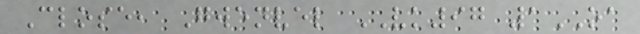Close, Gwenvel VK97 1OA
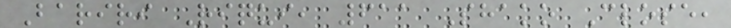Bariri Riqui, 611 Shako Close,
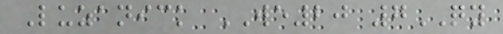Luzanick WE20 7QY
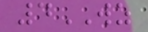4WZ
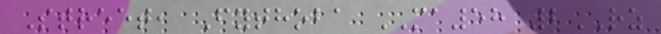Street, Fythoba MA58 2RZ
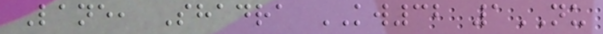Lane, Shadra KW32 1NU
